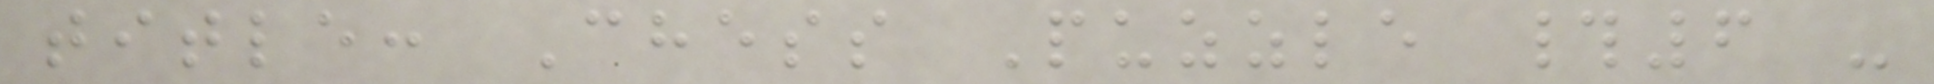title: Chess Puzzle #6 -
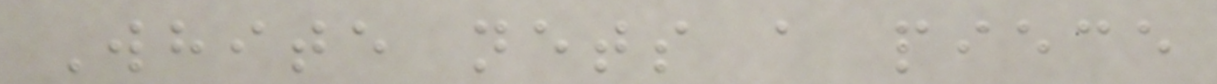White nets a piece
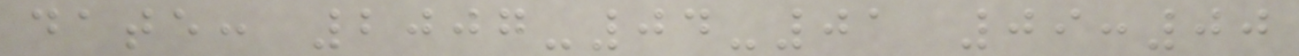date: 2007-04-01 09:00
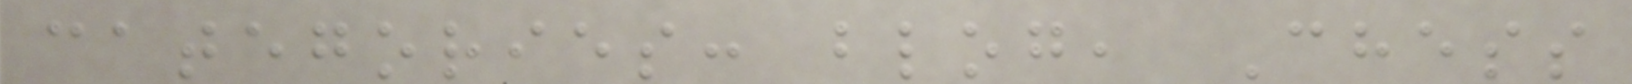categories: blog, Chess
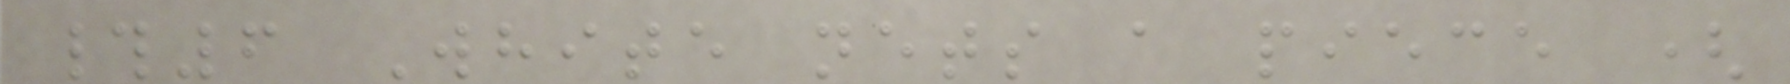#6 White nets a piece (
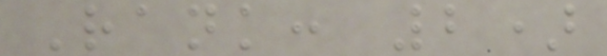Rank: 2)
